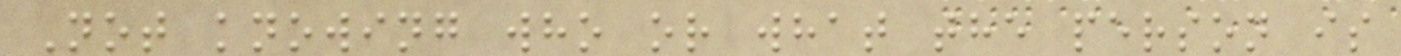Not knowing who or what the person is
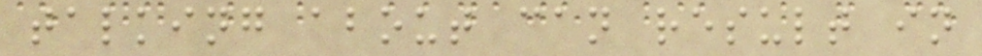talking about can result in
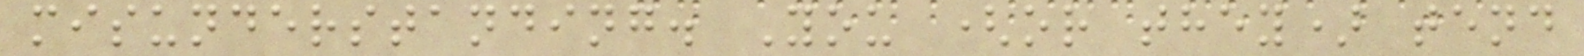misunderstanding. You (or they) tend
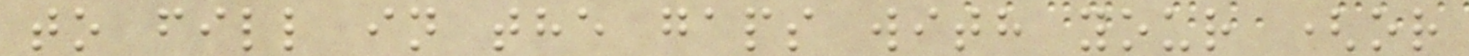to fill in the gaps with your (or
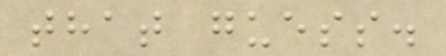that guess.
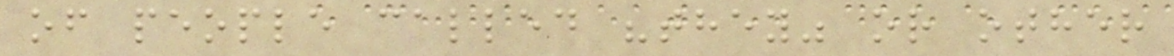of people called "they" or other
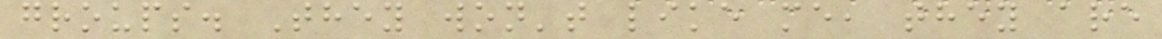groups. They won't like me, they are
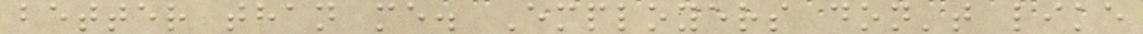better than me. Employers don't like
